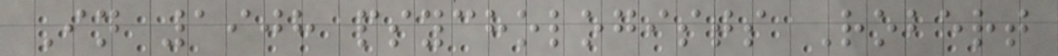In 1908 psychologists Robert
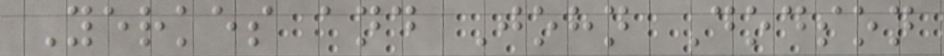Yerkes and John Dodson
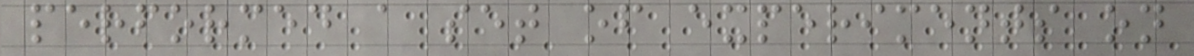performed a set of experiments on
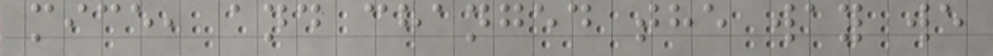mice, and changed the way we
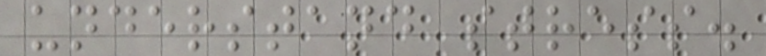understand stress.
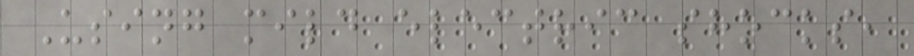Using mild electric shocks,
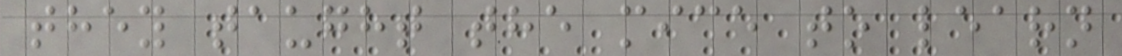they taught the mice to learn
